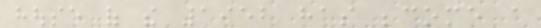house of the 1952 has become a
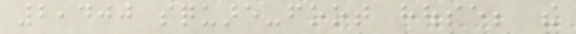2,400 square-foot house; the
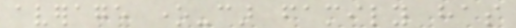average one-car family has
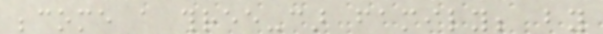become a three-car family; by
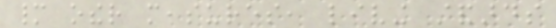many other measures, living standards
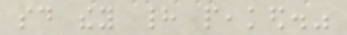said they had peaked."
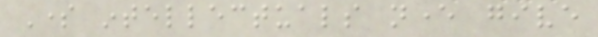Some intellectuals never give
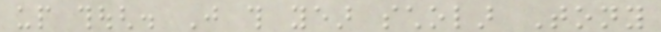up though. Just this year scholar Tony
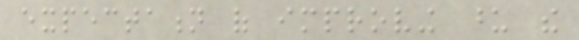expectation of improving upon the
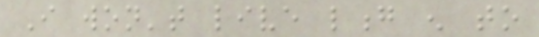I won't live long enough to
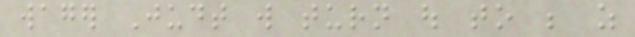wager Judt will turn out to be as
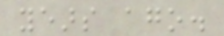years ago.
